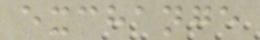exchange
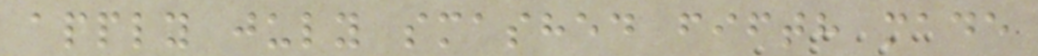apply july smashed fifth made
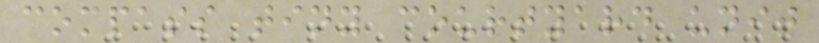compass tiny courtyard unit
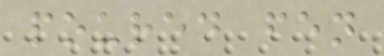poured fen
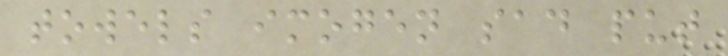towels imogen sad put
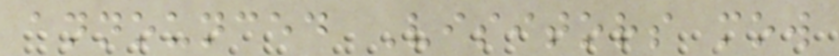announced Visitors mow
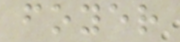foyer
